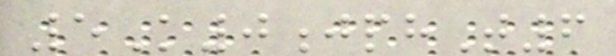5K0jphT6
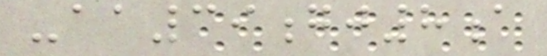-aa39gj8a
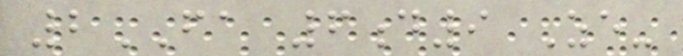2FA 6d9 Ze-
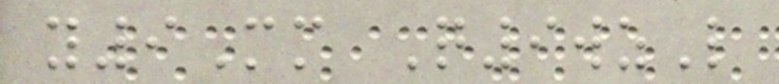y9Mm Q9wzL
